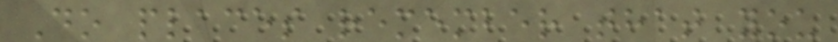Do places remember that you
